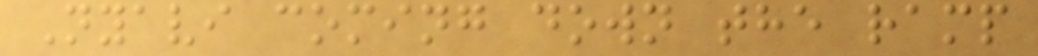Nyavi coming down the ramp
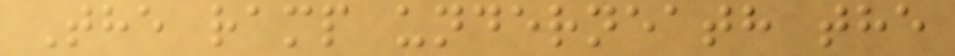The ramp underneath the
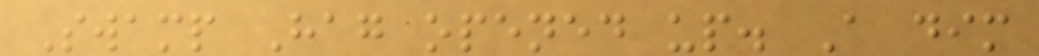Swamp Hag opened up. A dim
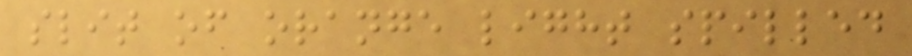slit of orange light spilled
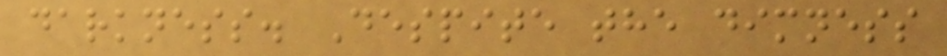darkness. Despite the dimness
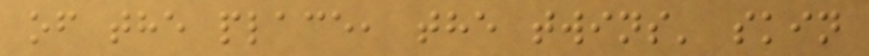of the place, the twins' skin
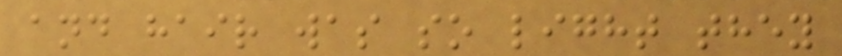and hair was so light they
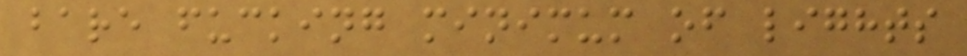bare fucking minimum of lights
